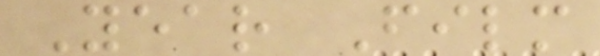Year Film
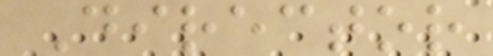Director
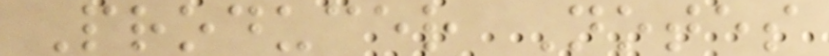Producer Notes
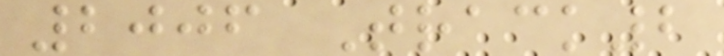2006 Track2
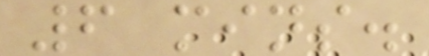6 mins.
